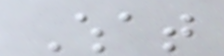What
